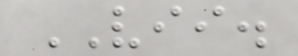VII.
